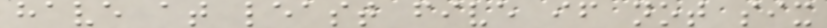have at least five if not six
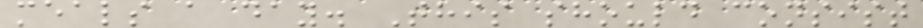meals a day. This should consist
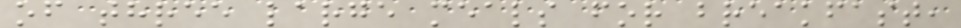of three large meals for breakfast,
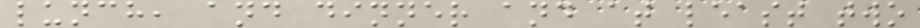lunch, and dinner and at least two
